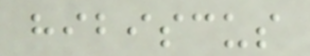hibiscus
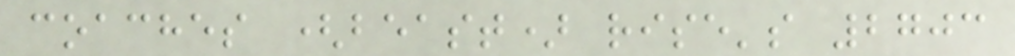coaches (beast) rise's 2703
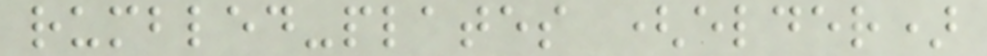rumbled-plates (elder)
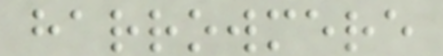harrowmere
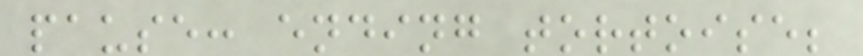pause: ending tortoise;
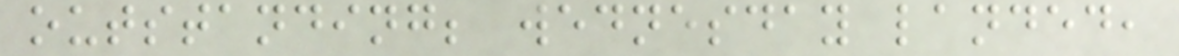outstanding; wednesday landed,
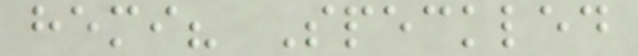hemi? Speckled
